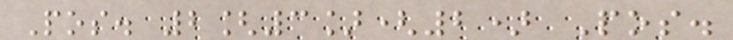Pos. 2[3](2) Pos.
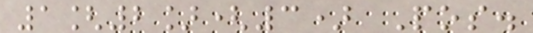1[2](3) Pos.
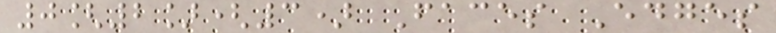0[2](3) Faces Edges
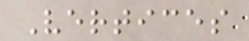Vertices
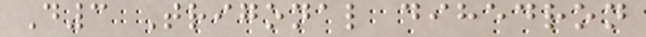D3 Trigonal dihedron
